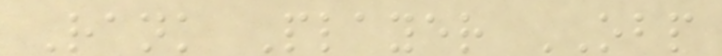Rank Player OBP
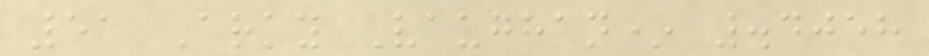51 Arky Vaughan* .4058
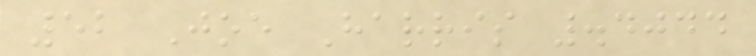52 Joe Harris .4044
